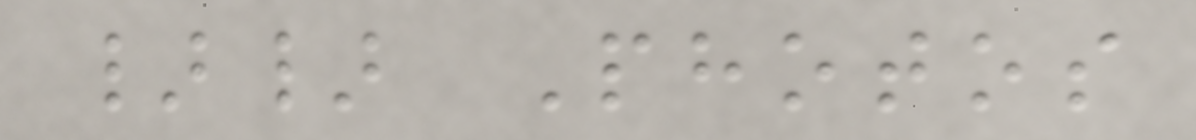}} Photos
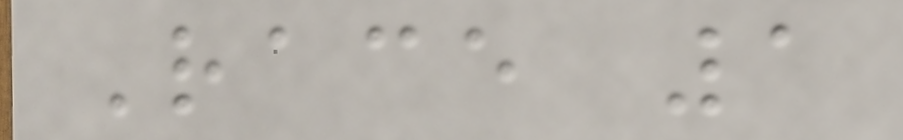Race 1
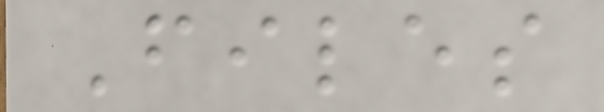Files
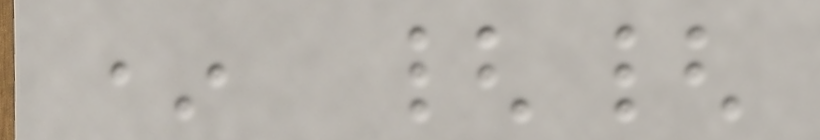* {{
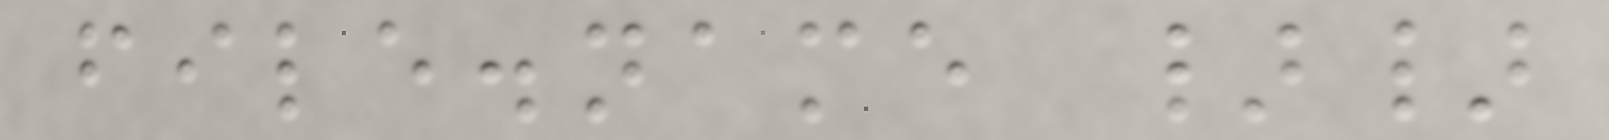file.name }}
